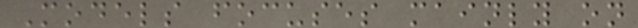Models focuses mainly on
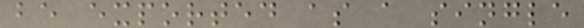be exported as a single
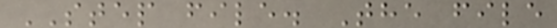STEP file. The file
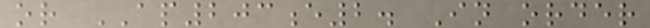or AP203e2. In order
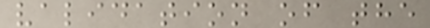validation of the
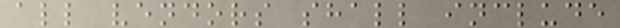all vendors shall include
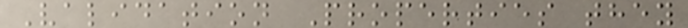Validation Properties they
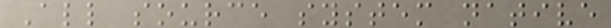All source system native
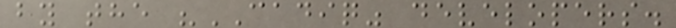by the "CADIQ" developers.
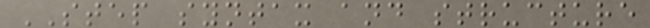STEP syntax and structure
